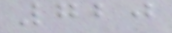720
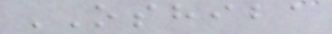OSHIBA
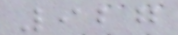927
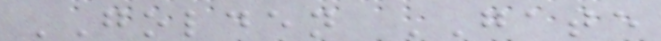GOLDEN GATE
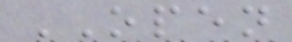OPEN
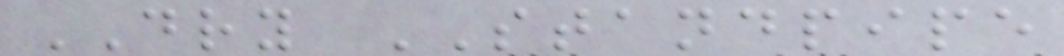DRY STANDPIPE
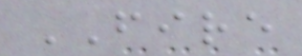FIRE
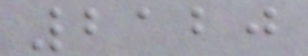2120
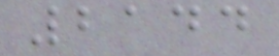2144
